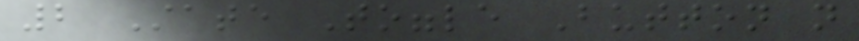2 State Toggle Button not
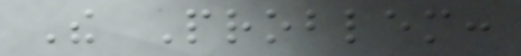The Problem:
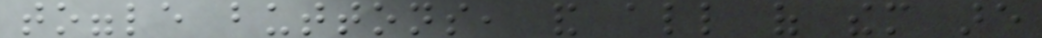toggle buttons, and all of them are
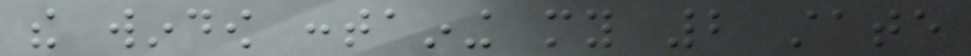the window containing my 2 state
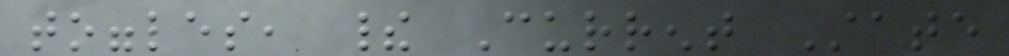toggles, their Current State
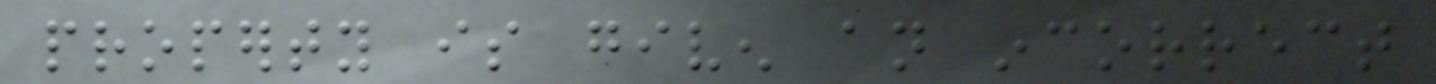property is given an incorrect
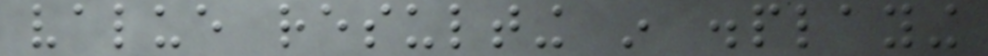value resulting in displaying
